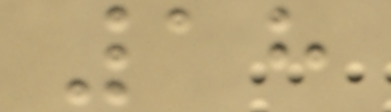18
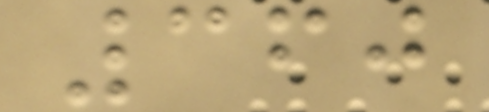360
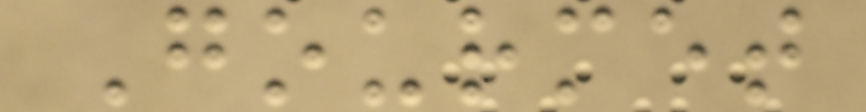Gourmet
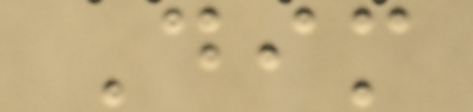Dim
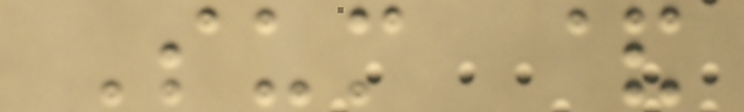Sum &
